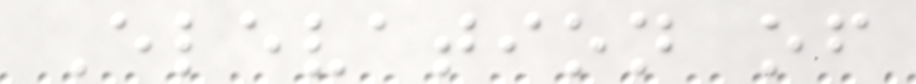Elevation of
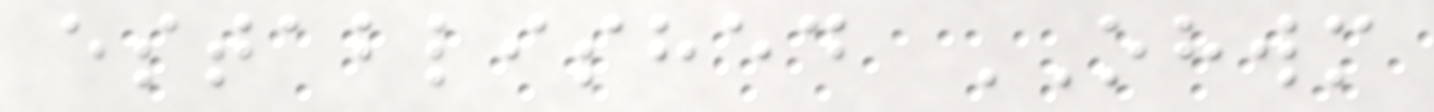established OHWM
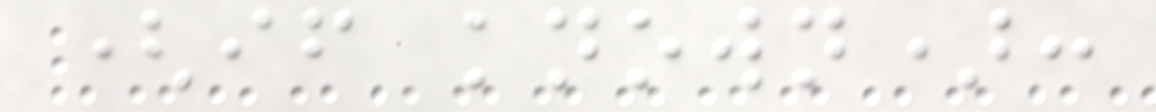(if known):
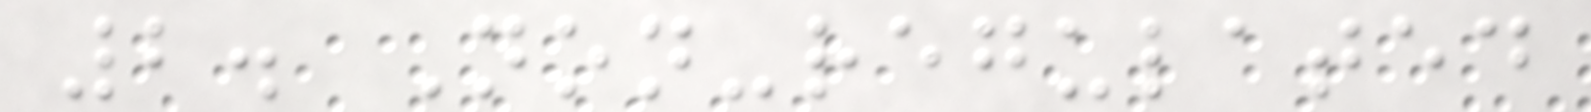2. Non-regulated
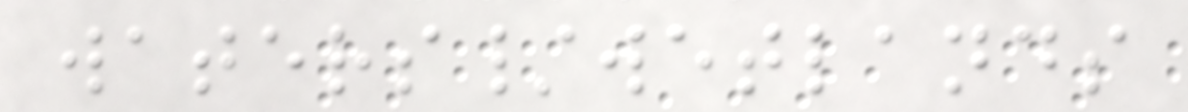waters/wetlands
